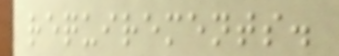requirements.
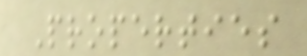Properties
